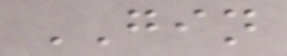GIN
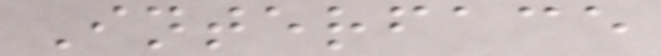Interface
